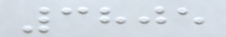3805
